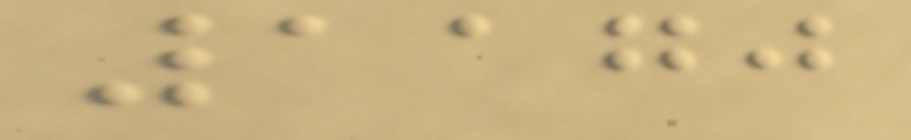1170
